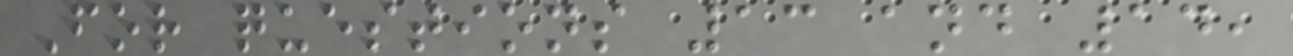For questions 13 and 14,
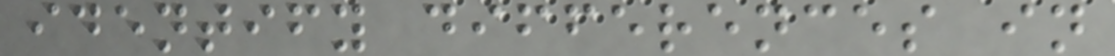identify differences in
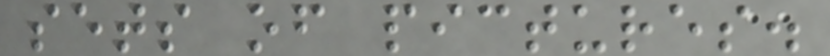sets of pictures.
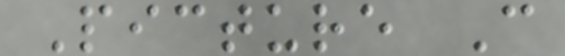Picture C
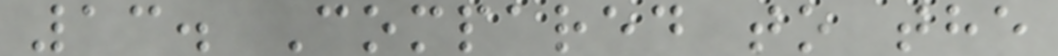13. Compared to the
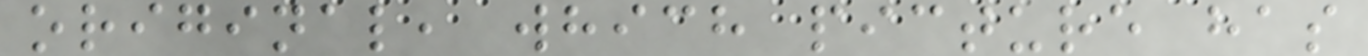original, which picture has
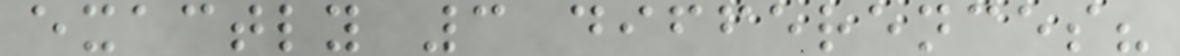exactly 3 differences?
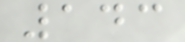143
